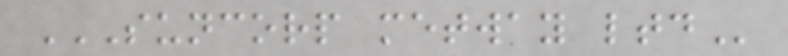SUNCORP METWAY LTD
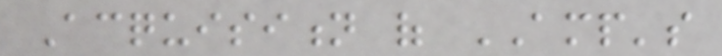Acquisition of AMP's
